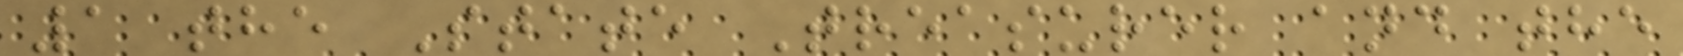1 the State Treasurer and the
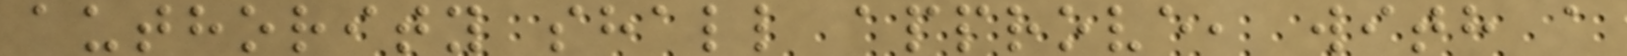authority shall approve, with a
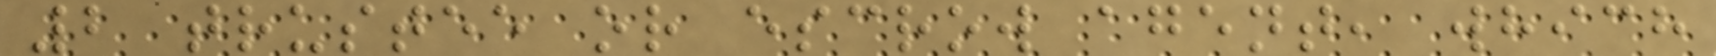2 trustee or escrow agent, which
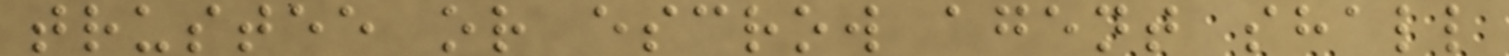trustee or escrow agent shall
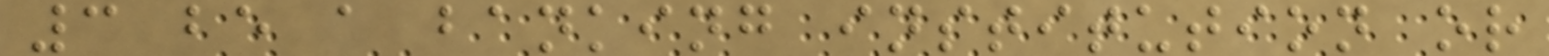3 be a banking institution or
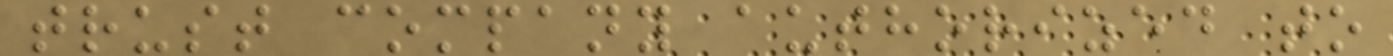trust company authorized to
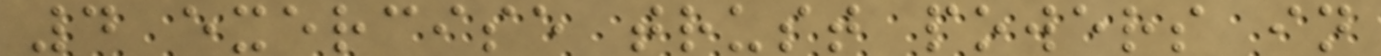4 exercise trust powers in
